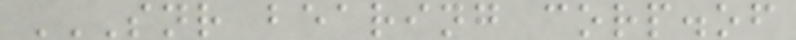SNR BEARING CORP.OF
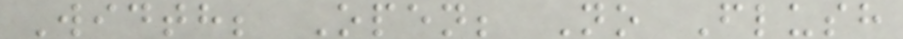Width; Open; No Flush
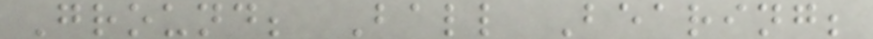Ground; Ball Bearing;
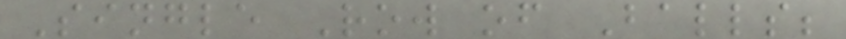Single Row of Balls;
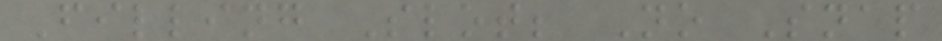Filling Slot; No Snap
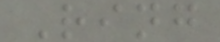Ring
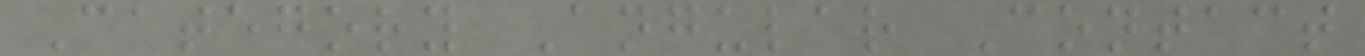Category Angular Contact
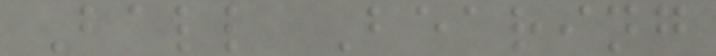Ball Bearing
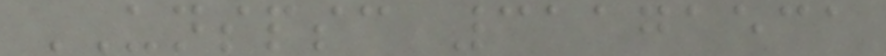UNSPSC 31171531
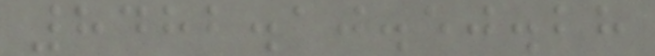8482.10.50.28
